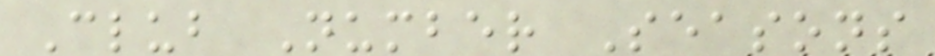Club Number Seasons
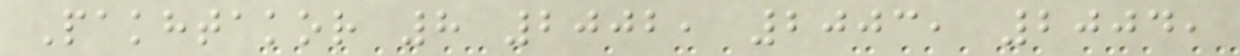Pakhtakor 8 2002, 2003, 2004,
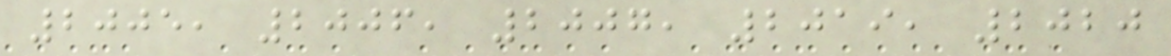2005, 2006, 2007, 2019, 2020
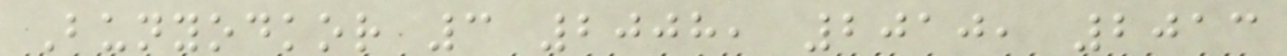Bunyodkor 3 2008, 2010, 2013
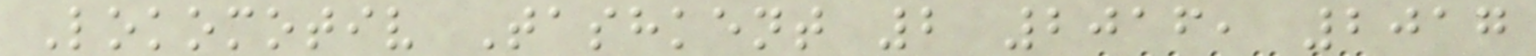Lokomotiv Tashkent 2 2016, 2017
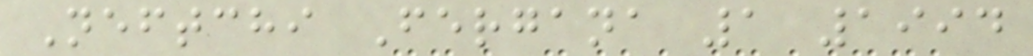Neftchi Fergana 1 1994
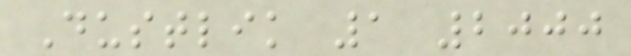Dustlik 1 2000
